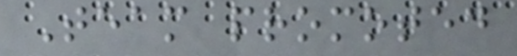Team promoted
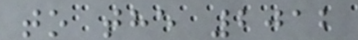to the 2012
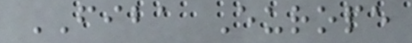FIBA Europe
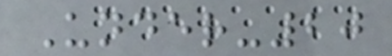Under-20
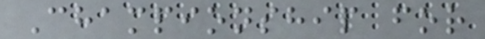Championship for
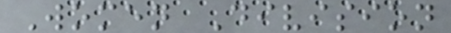Women Division
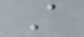A
